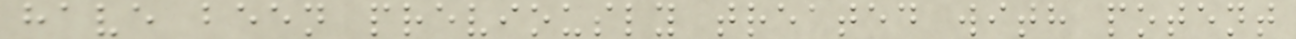have been previously treated with potent
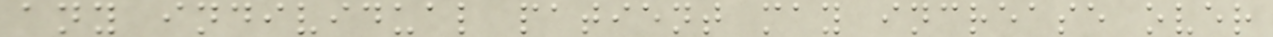any individual patient may increase over
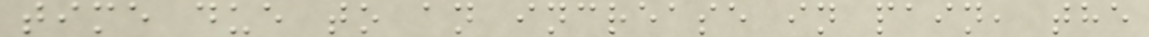time due to an increase in pain, the
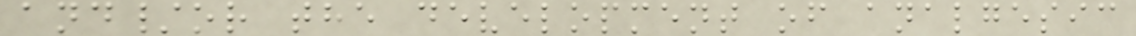and/or the development of analgesic
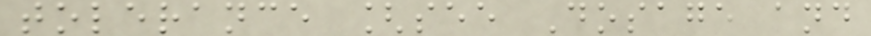tolerance [see Dosage and
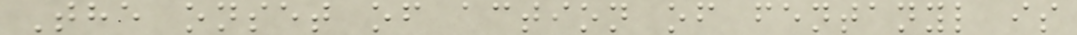The onset of action of fentanyl is
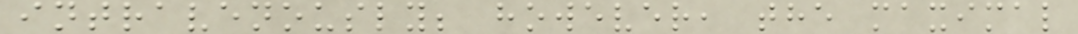intravenously; however, the maximal
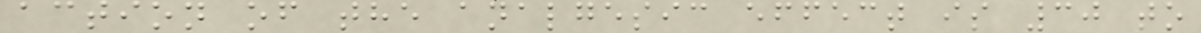action of the analgesic effect is 30 to
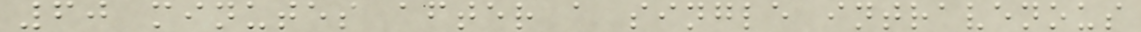60 minutes after a single intravenous
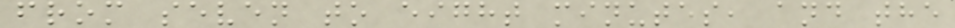from seven to eight minutes, and the
